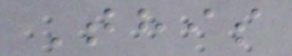This
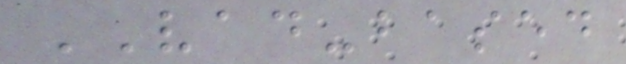VAD-based
